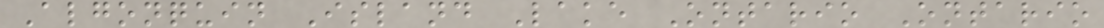Algonquin Island Lake Ontario Ontario
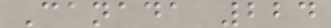Canada 224
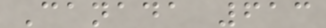Canada 613
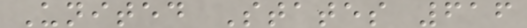United States 616
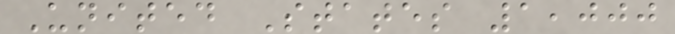United States 1,000
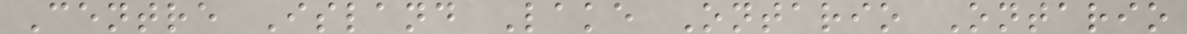Centre Island Lake Ontario Ontario
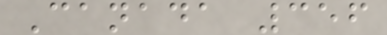Canada 356
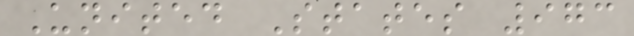United States 973
